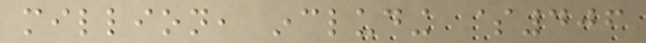million, including $406
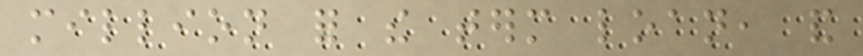million for the term loan, and
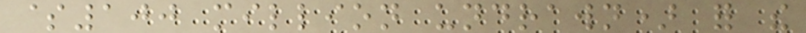$100 million undrawn) for the
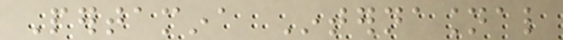Pertamina Internasional
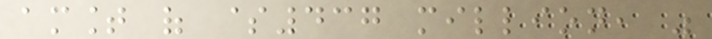amount of $437 million, was
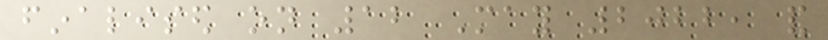finalised on 12 May 2022, and
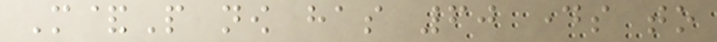M&P now has 60 days to
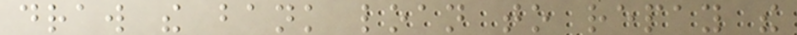draw the bank loan to repay the
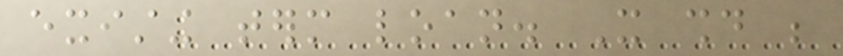existing term loan. It should be
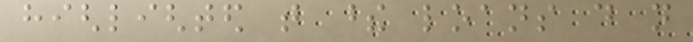highlighted that these loans do not
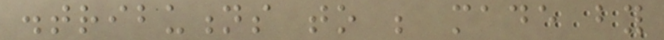distributions to be made by
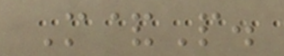M&P.
